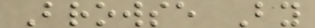Browse By
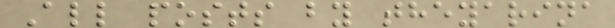All posts by theyarina
